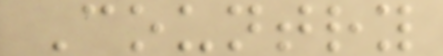Country
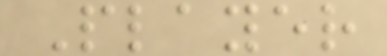Player
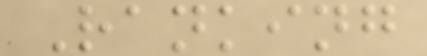Ranking
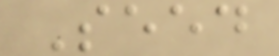Seed
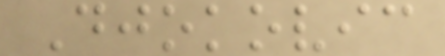Djokovic
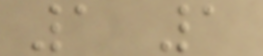1 1
